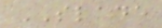SLADE
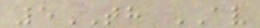5TH AV
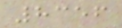8356
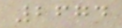2674
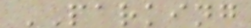PARKING
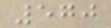570
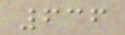636
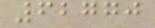62770
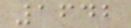1642
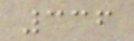336
